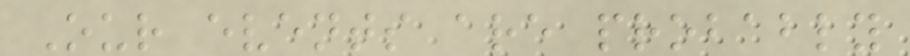Our events are probably
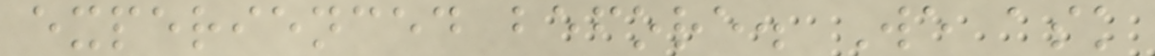experienced before. We ask
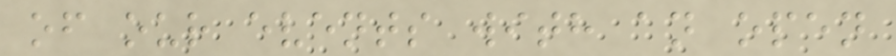of our events with an open
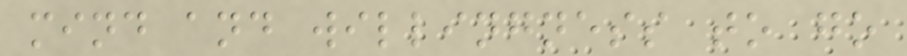mind and willingness to go
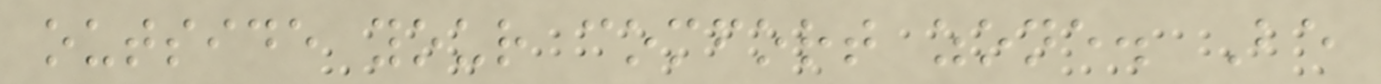outside your comfort zone. Be
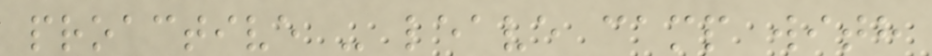proactive - leave camp with
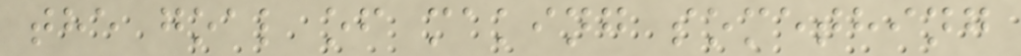the goal of making something
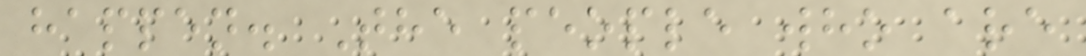happen. The people who are
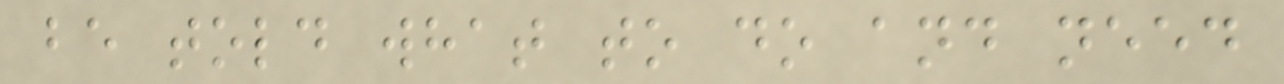be told what to do and need
